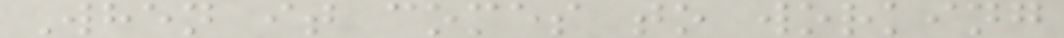When it comes to working
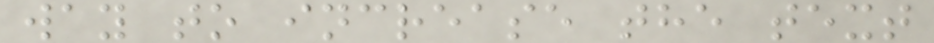way to increase the text
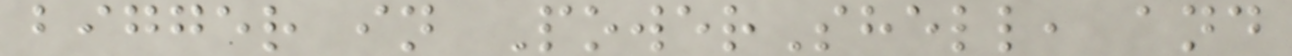bigger in PowerShell, and
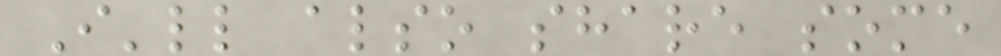I'll also share some
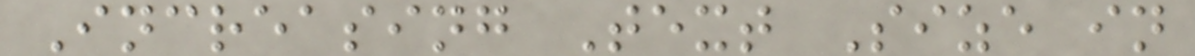Increasing Text Size in
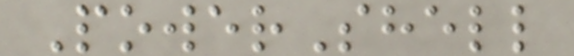PowerShell
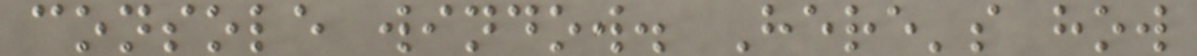console window. Here's how
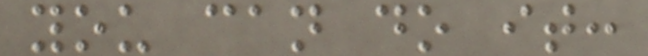you can do it:
